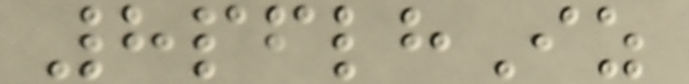8pflhIz
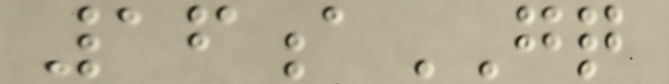16aGQ
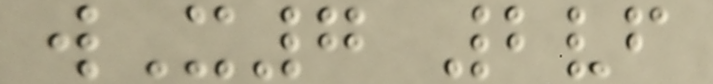wX7 2vf
